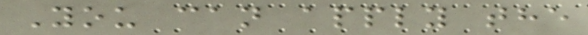You can apply the
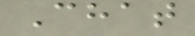Chat
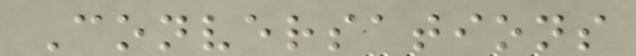Conversations
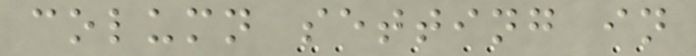column setting in
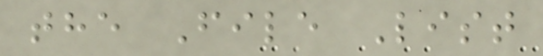the File List
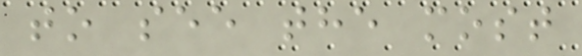to see the most
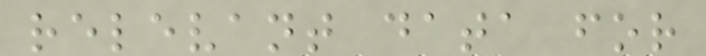relevant data for
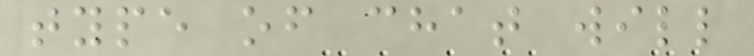type of chat will
